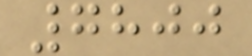7800
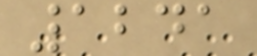1241
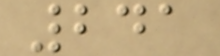241
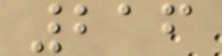216
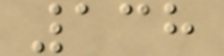138
